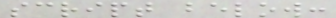script below:
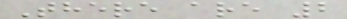There are 2
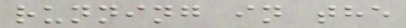running in the
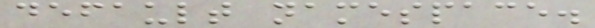default namespace.
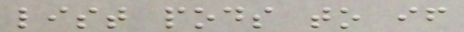list pods to if
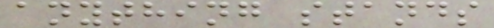anything stands
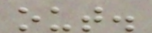out.
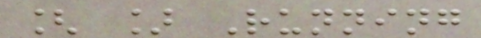[ ] Running
